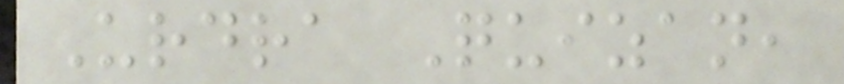Urdra Quizan,
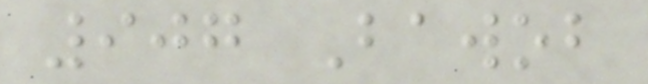907 Bawob
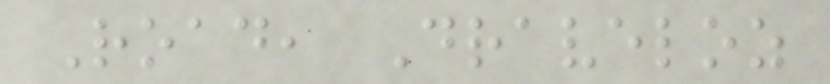Road, Draveloz
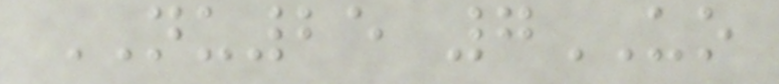NU25 7UO
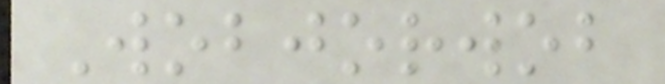Wobjorwob
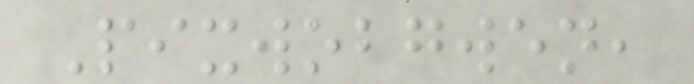Pixwobgwen,
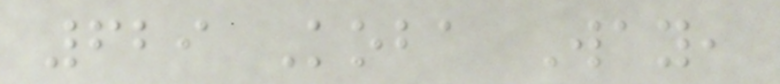629 Koba Way,
